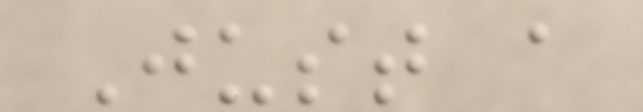Just a
